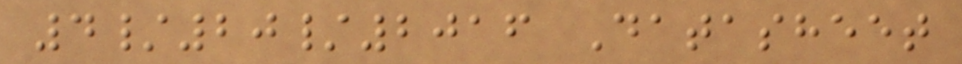4/20/2016 Datasheet
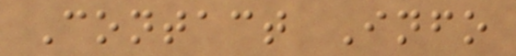Contact Info
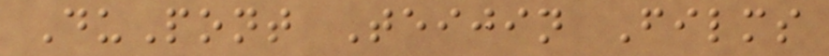DuPont Teijin Films
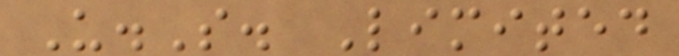U.S. Limited
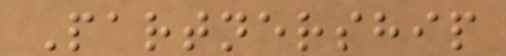Partnership
